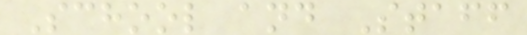School and Staff
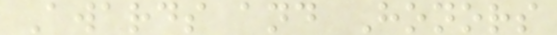Awards and Honors
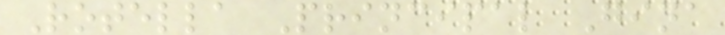Rotella Principal Gina
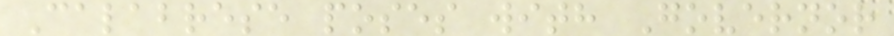Calabrese poses with Governor
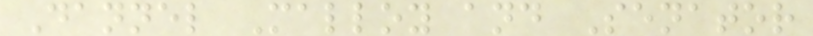Dannel Malloy and Senator
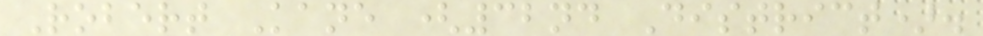Robert Kane (32nd District).
